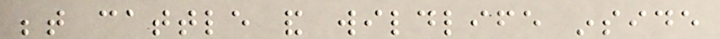between cattle and wildlife inside
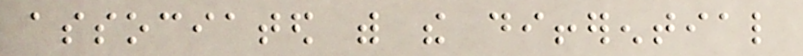associated with the differential
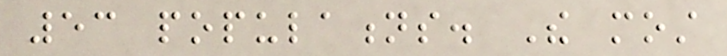53 populations. The most
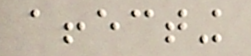affecting
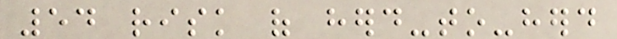54 risk of herd-to-herd
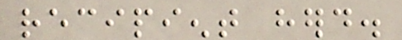recipient herd.
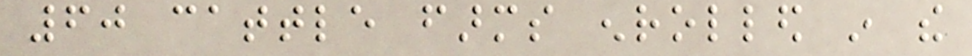60 cattle farms enrolled in the
